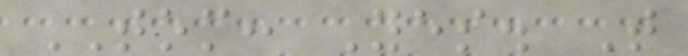TOM: Yes. That
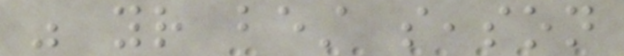was your best season
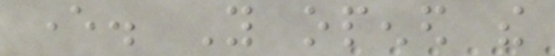ever. You opened the
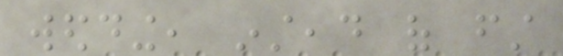wedding, instead of first
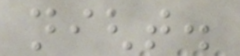night.
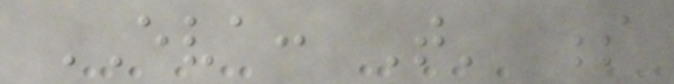EVA: That' s
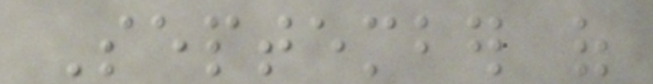September of
